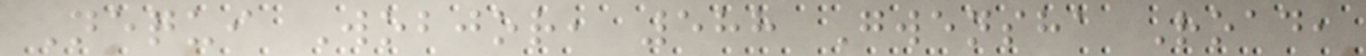Nequi Wobjor, 588 Gwensha Road,
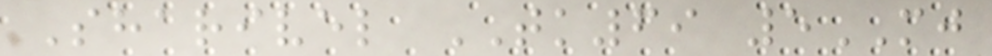Sharivel TK69 5MJ
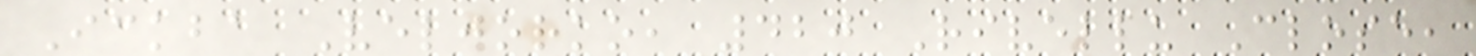Ickba Veljorko, 420 Rivellu Close,
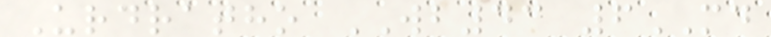Urdratho WB43 6MD
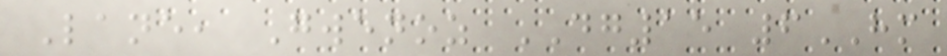Lane, Gwenoz DG15 6HM
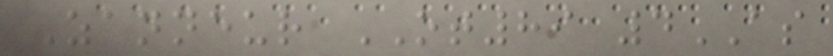Zanneur OT89 4AS
